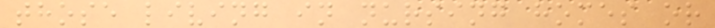those living in nursing homes or
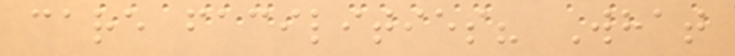care facilities? What
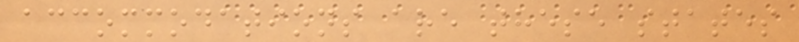accommodations are these states
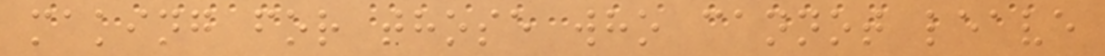making for those who cannot leave
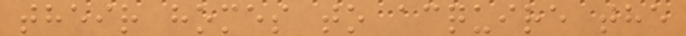their homes to acquire the
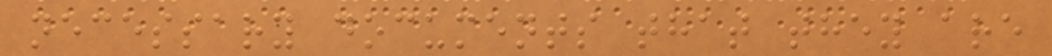necessary documents that they are
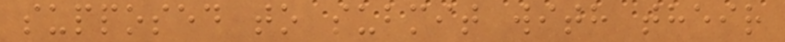supposed to submit with their
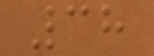38
